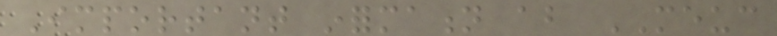Important information about MEUC
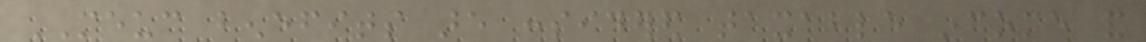MEUC benefits are considered taxable income and
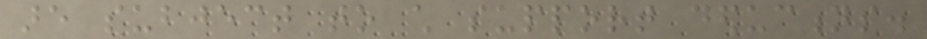are subject to child support deductions.
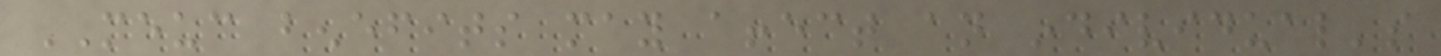MEUC benefits may affect an individual's
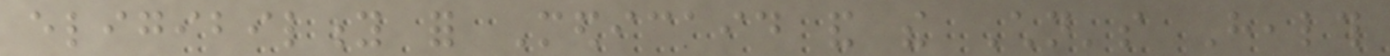eligibility for Medicaid and the Children's Health
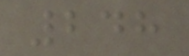248
